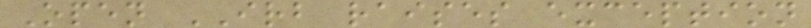Open IRB raises exception
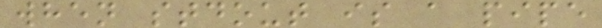when stdout is a pipe
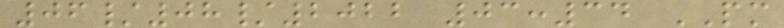06/08/2022 03:34 PM
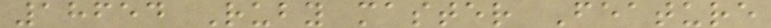18654 Ruby master Feature
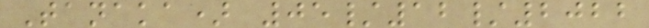Tanaka) 05/12/2022
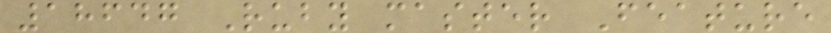18647 Ruby master Feature
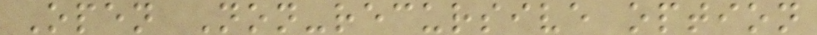Open Non-recursive option
